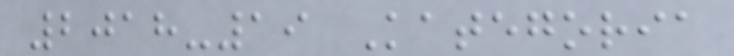2018-19 Kategoria
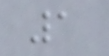1
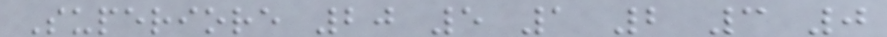Superiore 20 5 1 2 3 0
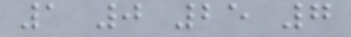1 0 25 7
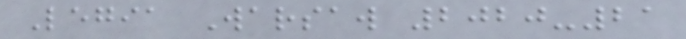Legia Warsaw 2020-21
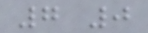7 0
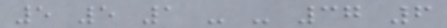5 5 1 - - 37 6
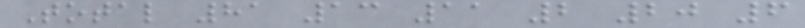Total 81 13 11 2 20 6
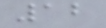12
